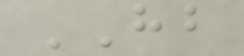HB
